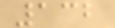132
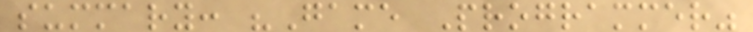summary: "Game Programmer"
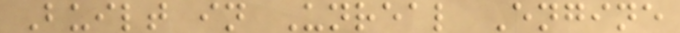Built in Unreal Engine
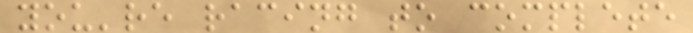you're racing to complete
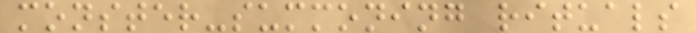monster-summoning rituals
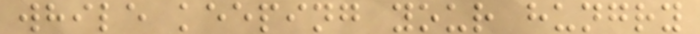while keeping your hungry
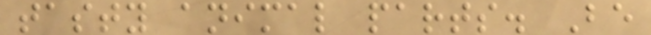tasty animal parts. Be
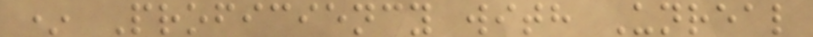* Proficiency with Unreal
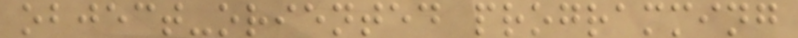object-oriented programming
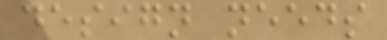design needs
